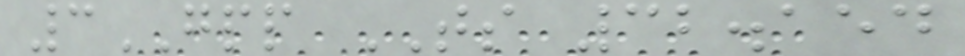3GPP TS 32.154
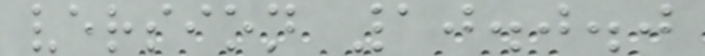version 10.0.0
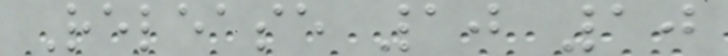Release 10 10
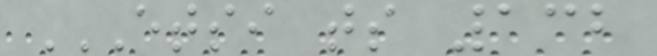ETSI TS 132
